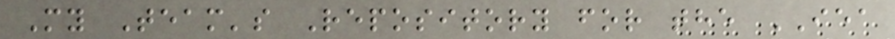My Team's Repository for the IEA
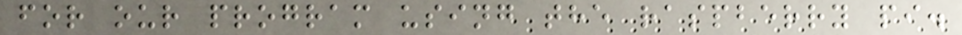for our program using the raspberry pi.
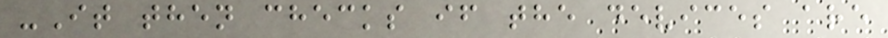-It then checks if the devices are
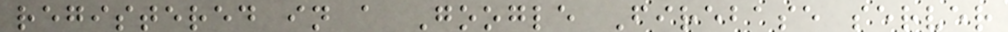registered in a Google Firebase server
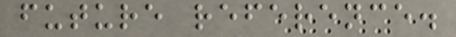future reference.
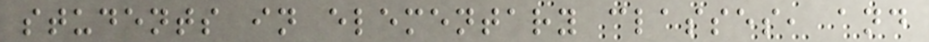students in elementary classes, and
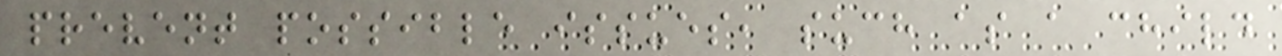prevent possible issues, such as a child
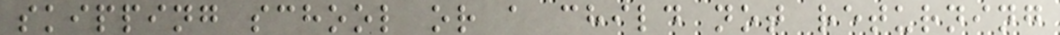skipping school or a child not returning
